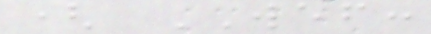( WEF:
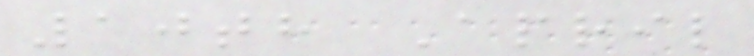10th April
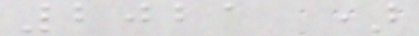2021 )
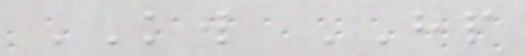KW HP
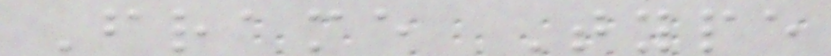Frame Type
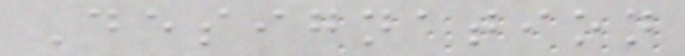Designation
